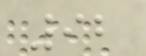92
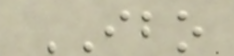IBO
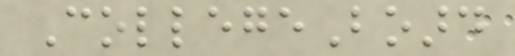CollegeBoard
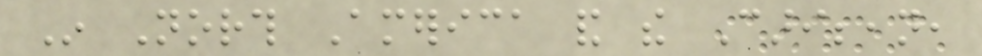In North America and the Caribbean,
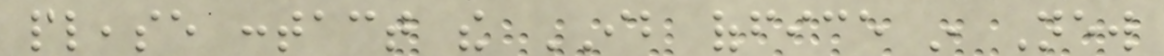please contact the IB office in New
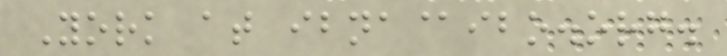York at ibna@ibo.org.
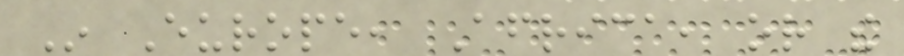In Europe, Africa, or the
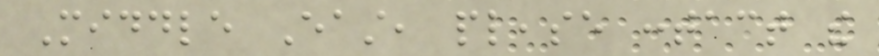Middle East, please contact the
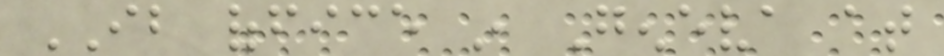IB office in Geneva at
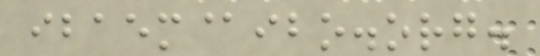ibaem@ibo.org.
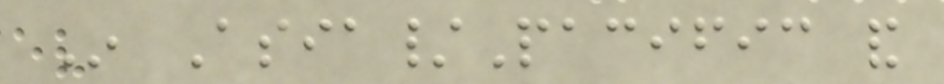In Asia/Pacific and
